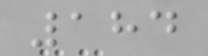184
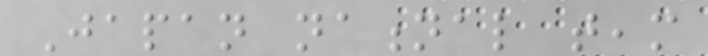Japan national team
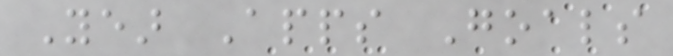Year Apps Goals
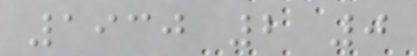1930 2 0
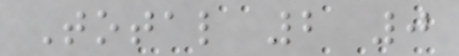Total 2 0
